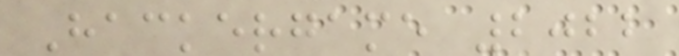Hackergame 2022
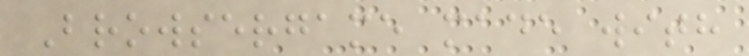Browsergame made with
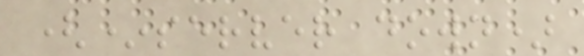(*server down)
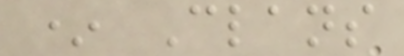* Clans
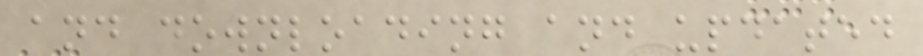and downloading and updated
